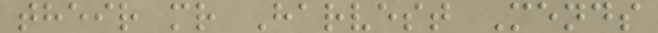their mr Harvest Mends
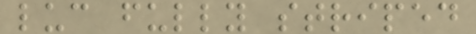luc fully striped
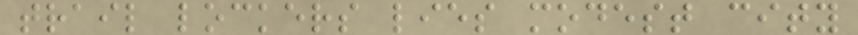trail lockers lies modest city
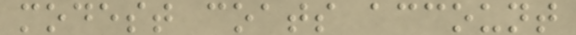modest coats account
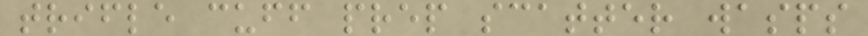trifle cuff prep scatter wasps
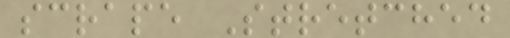scrape Stretched
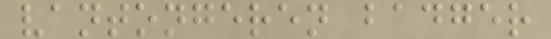vantongeren badger
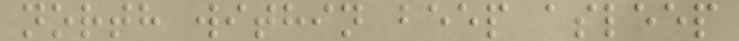north within beep asleep
